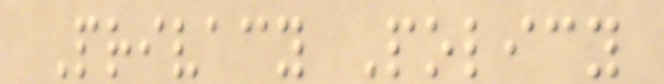Privacy Policy
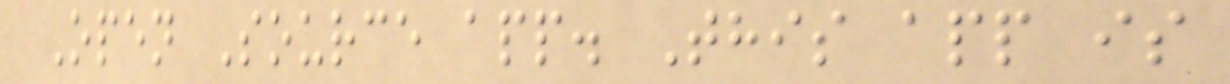Open Source app. This app is
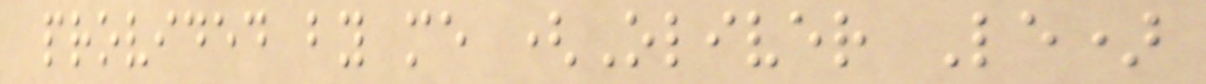provided by me (Oliver Le)
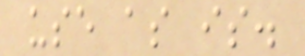use as is.
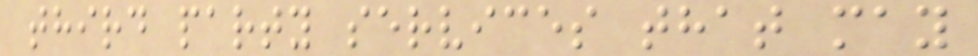third party services that may
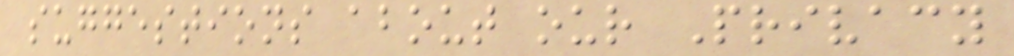suggestions about our Privacy
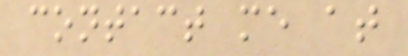contact me at
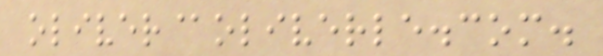oliver@oliverle.com.
